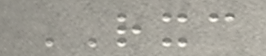RXC
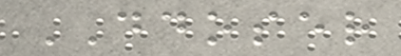DDOSER
